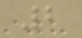2
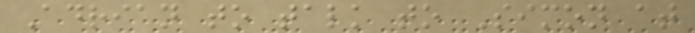Adrian to talk to Simon at
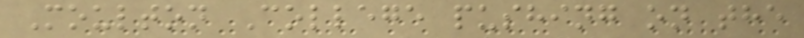Moulton College pushing on the
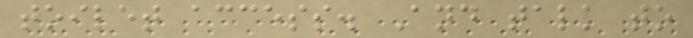toilet access. And talk to
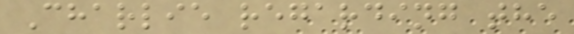Charlie regarding the
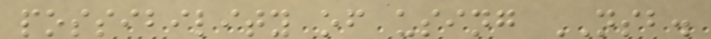possibility of using NSB.
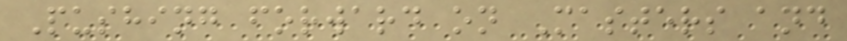Pushing forward on Masters and
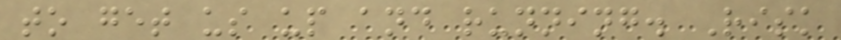to get us up and running. Risk
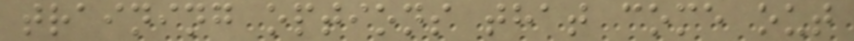training options that come out
